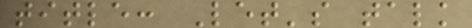title: Let's talk
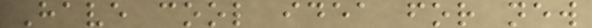Have cool idea for new
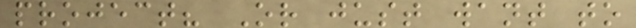project? Or just want to
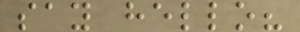say hello?
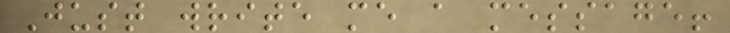Just write me a message!
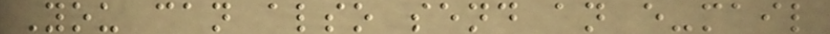You can also send an e-mail
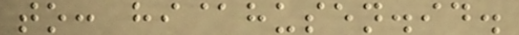to: hi@husen.id.
